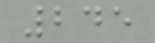245
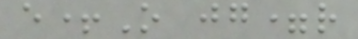e+O jg=r
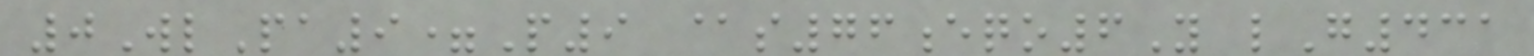0WlPa9=P9 @s76eqo6Y lG431
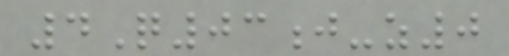4Q03j-z0
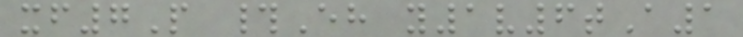xf7P #Eh y1v6tA1
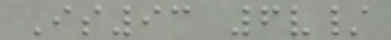Is93 6v/
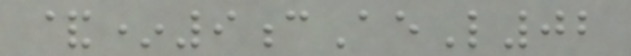&*9cAeL02
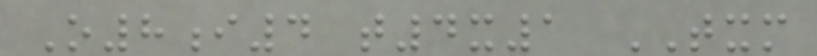O8i4 t4x1 TXM
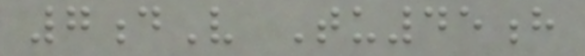7dV Tu45h
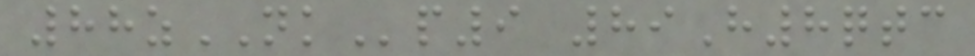88zNKp9 89H8qtc
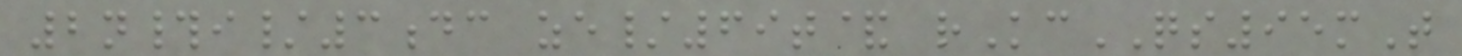2n#i/3dc ze/69t& rKcQS95mT
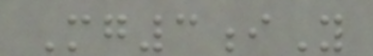Mg3iY
